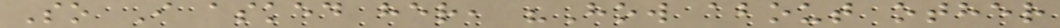So I asked her, "How about other
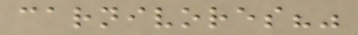carnivores?"
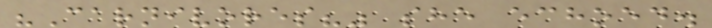"Carnivores?" she echoed.
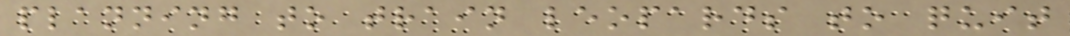planning to train leopards to quit
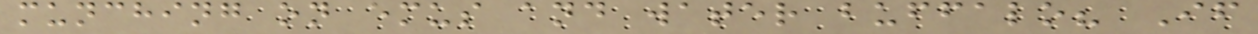munching on emus and water buffalo? If
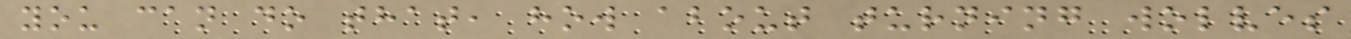you can do that, how about turning wolves
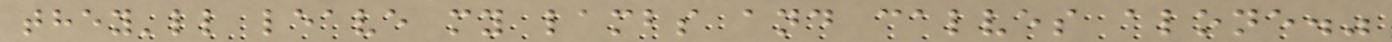they'll leave my lambs and calves alone."
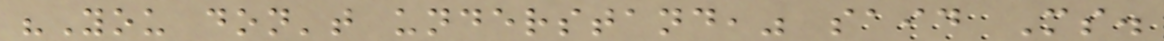"You don't understand," said Ms.
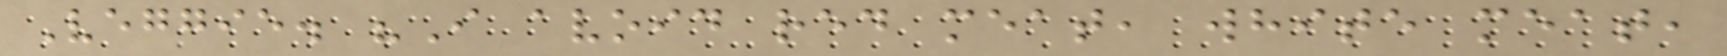Veggie. "I avoid red meat, white meat,
